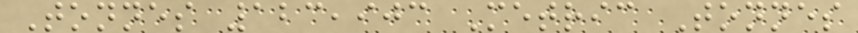Tonnes 123,903 Metric Tonnes
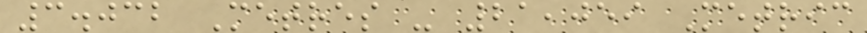3.032 Metres - 21,059 Metric
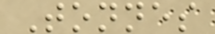Tonnes
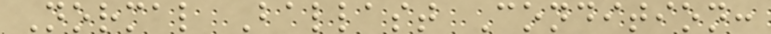Normal Ballast Condition:
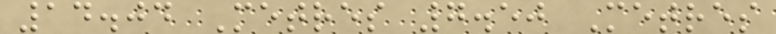14.04 Metres 7.50 Metres
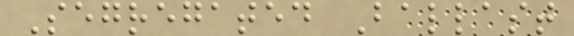Segregated Ballast
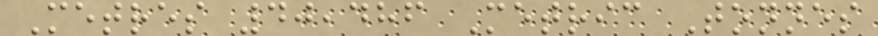Metres 40,486 Metric Tonnes
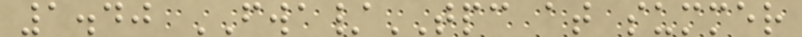1.40 FWA/TPC at summer
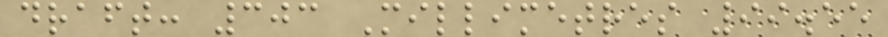draft: 303 Millimetres 99.55
